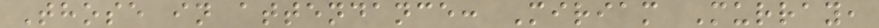Those in attendance: Miriam Murray,
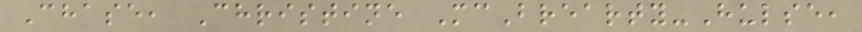Chase, Christine McBrearty-Hulse,
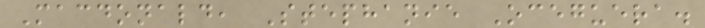Macdonald, Stephanie Oceguera.
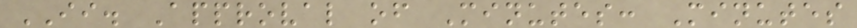II. Approval of Minutes: Minutes
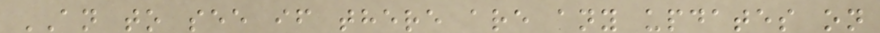AN to see if there are any updates on
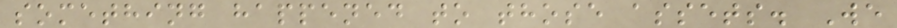something happened to those assets. We
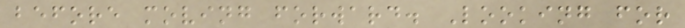before moving forward. Looking for
